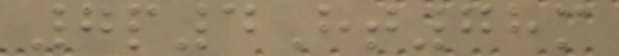7p4Ht78m
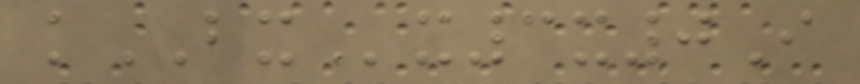kBXx3x0I
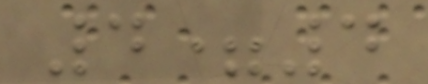4=4
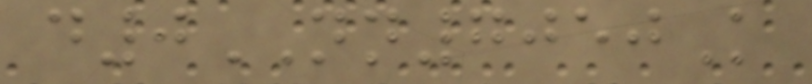d0NN7050K
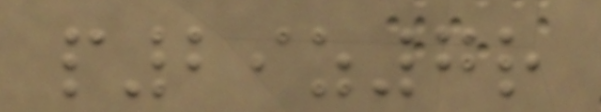p29z7r
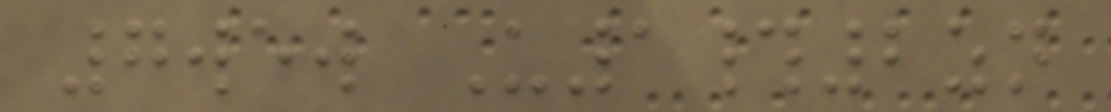7wew U1#2zn
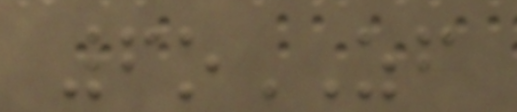6oZF
